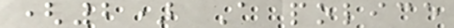(2) A police
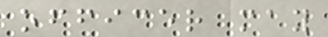officer may
